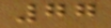77
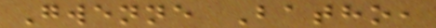Gwenne Batho,
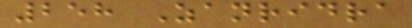258 Zanridra
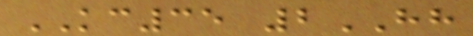KC35 2HH
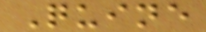Quine
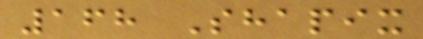168 Shapix
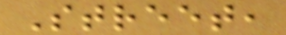Street,
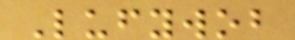Lufywob
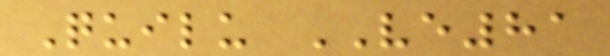Quilu VE81
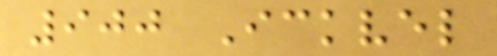900 Ickvel
